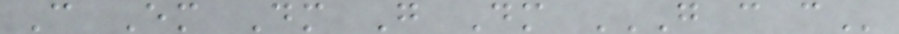C Em Dm G Dm G C C
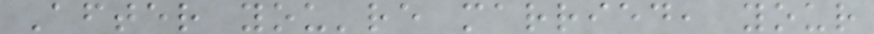After you're married, your
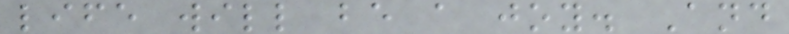life will be a joy. And
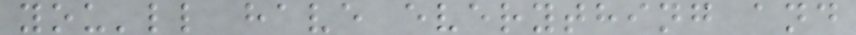you'll have everything and
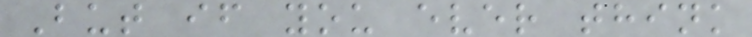But if you ever think
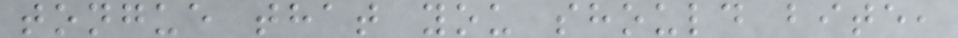tongue that you should bite,
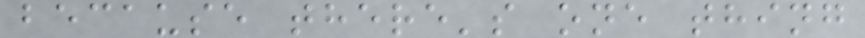because there's one thing
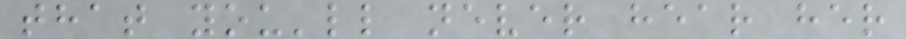that you'll never hear her
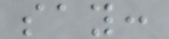say:
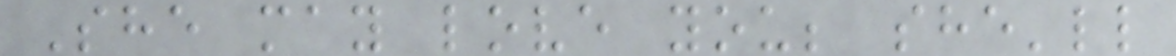She may love you; she'll
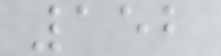152
